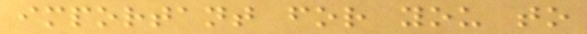important for you to
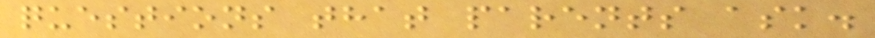questions that parents ask.
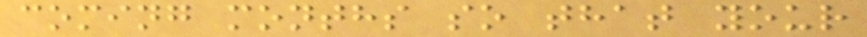coming months so that your
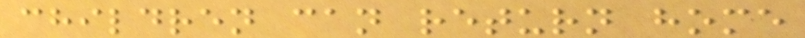children can return home
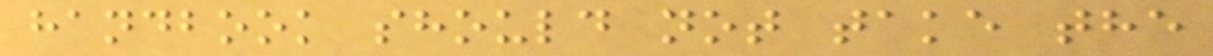handbook should not take the
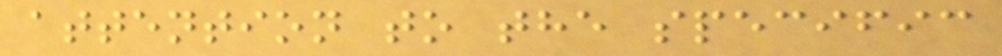attention to the specific
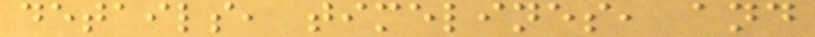details, timelines, and
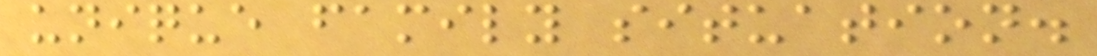unique family situation.
